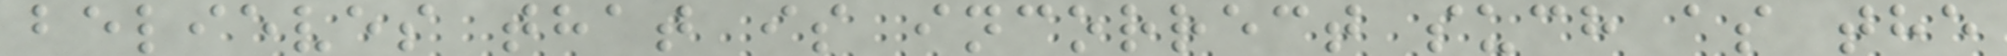believes that is incorrect such as the
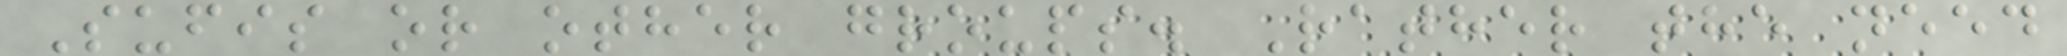Sufis or other groups. Rather the need
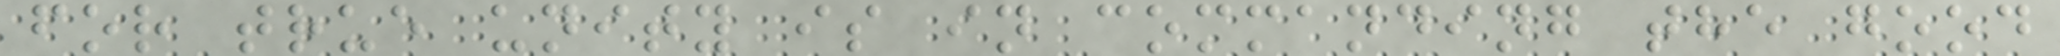for true unity is in commanding the good
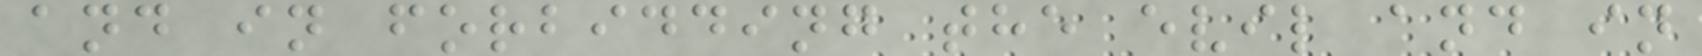and in forbidding the evil and in
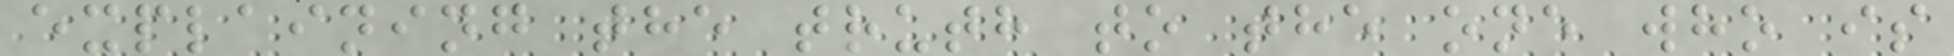explaining the truth to the one who is
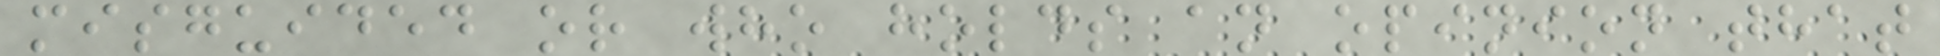misguided or who holds an opinion that
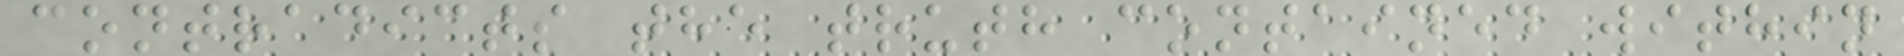contradicts the truth contained within
